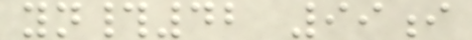yn#42 99i
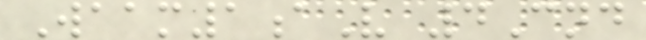Waam1aV 4Cnd
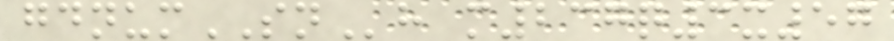gdnumSNh m237q3x57
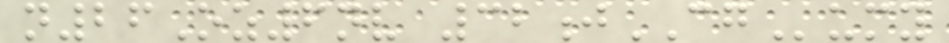n26Oz6nv 32jCGumy
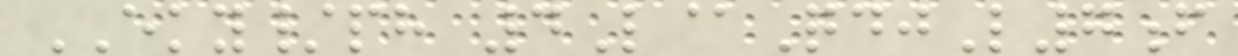EKY/ph 4L@QdjL7f
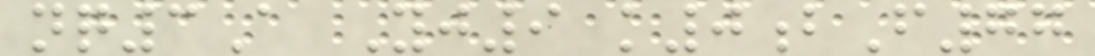nq3A Yj9 k0bF77
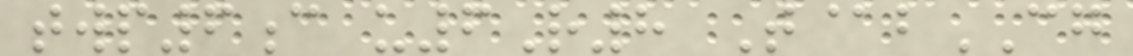twp6c u6R8 T@bCG
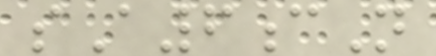sA6cN
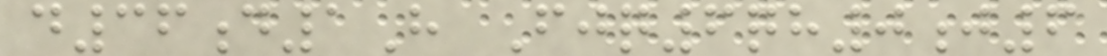d36d1H Fjq6qh0j6
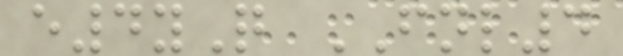e4yQ FNL4
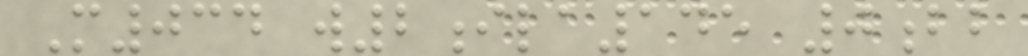M034 w2ila145 0bb
